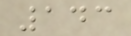143
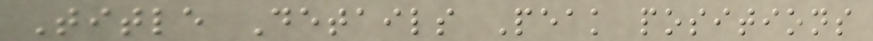Title Details Peak positions
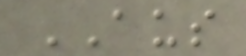AUS
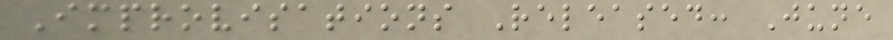Improvisations Released: June
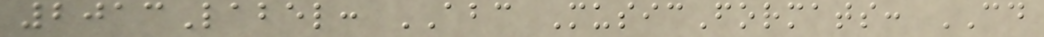2013Label: ABC MusicFormats: CD
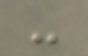-
